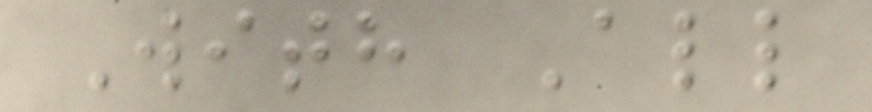With All
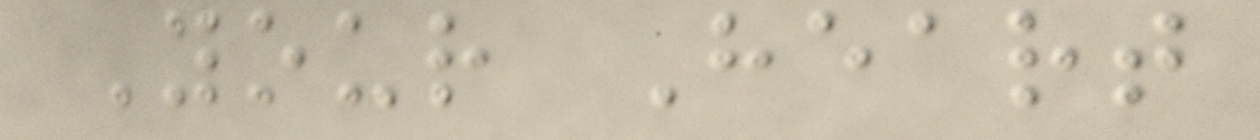Your Heart
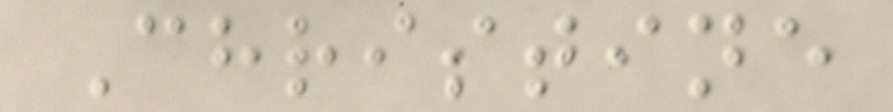Christine
